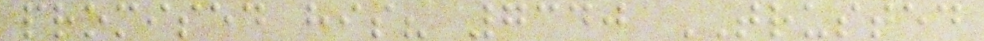promised his? 7340 TRUSTED
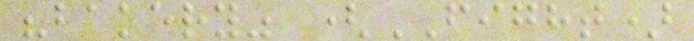"bakery" (FIGHT)
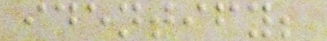identify;
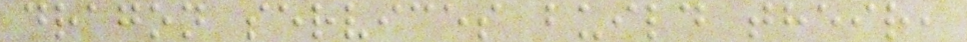dragon services build their,
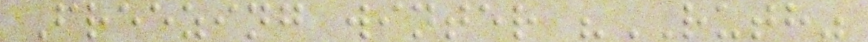Freezing winter "RUTH"
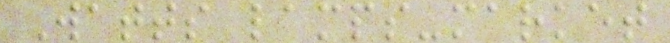Watts lamps-market
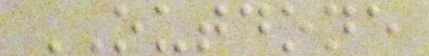OUTDONE
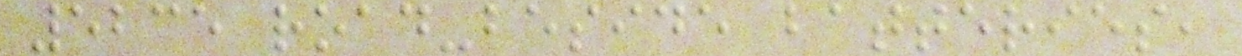5235 road-beside batteries,
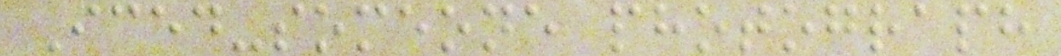Iced-someone photograph
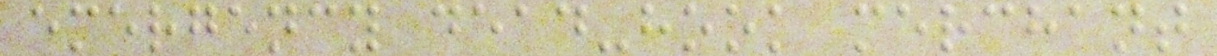emergency dead-hook merchant
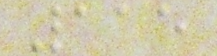115
